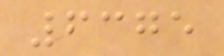6375
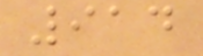914
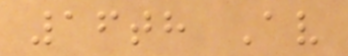16th Av
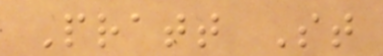Pratt St
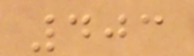403
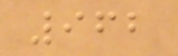962
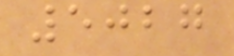5027
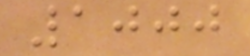1000
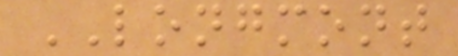LONGMONT
